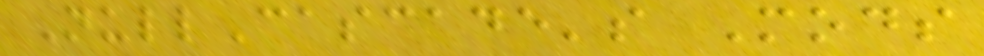NullCascade's Mods
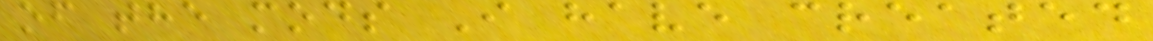of the mods I have created
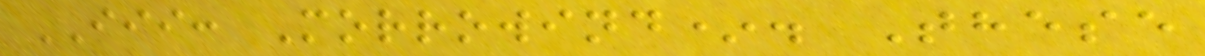III: Morrowind*. These
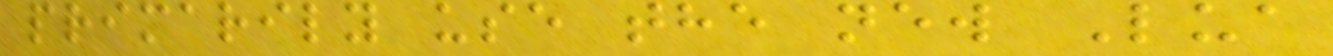primarily use the new Lua
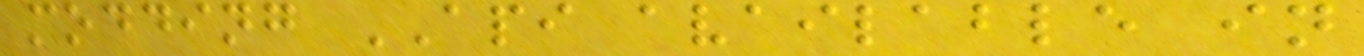modding API available in
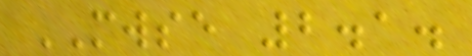MWSE 2.1.
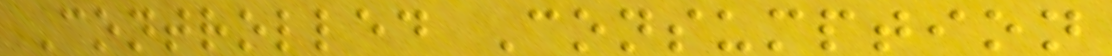Controlled Consumption
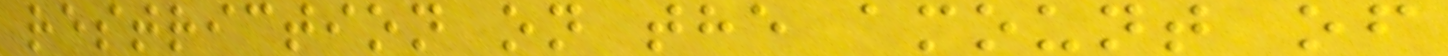restriction on the amount of
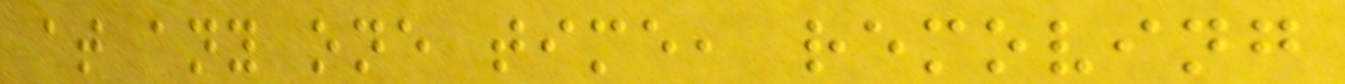at any one time, removing
